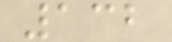132
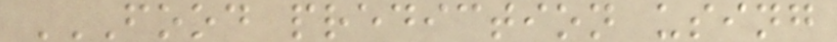FOOD PREDICTION USING
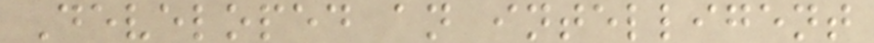Developed an intelligent
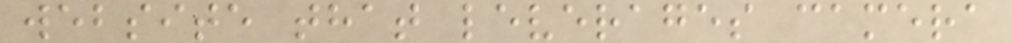website that leverages camera
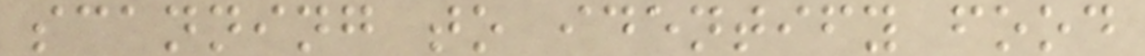scanning to identify food
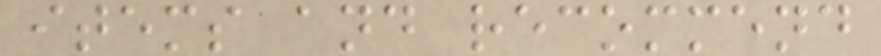items and recommend
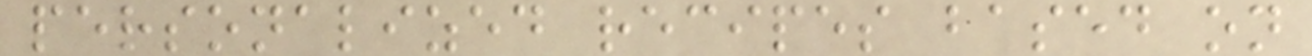personalized recipes based on
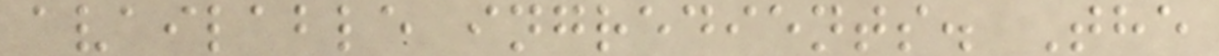available ingredients. The
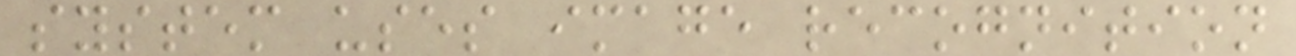system uses image recognition
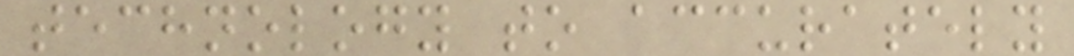technology to accurately
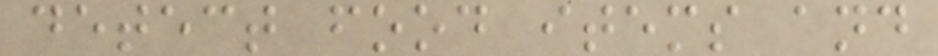detect food items and
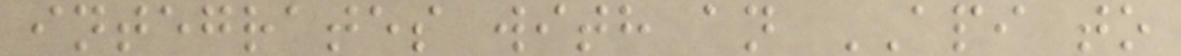integrates with an API to
